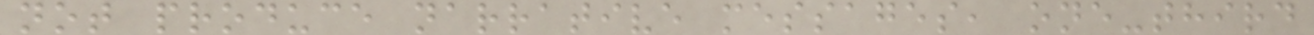not produce narrative messages, one-third
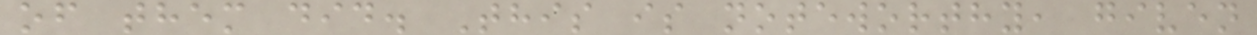of them did. This is noteworthy, given
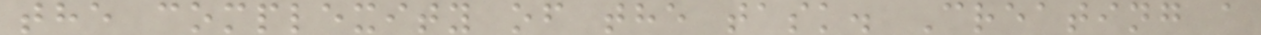the complexity of the task. Creating a
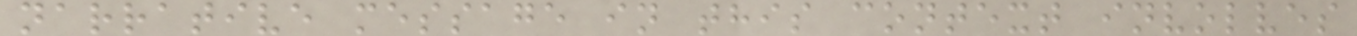narrative message in this context involves
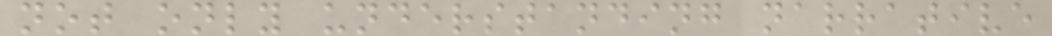not only understanding narrative
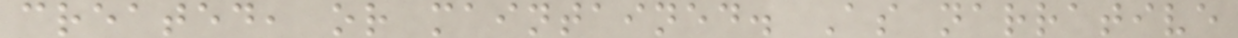created, or maintained. As narrative
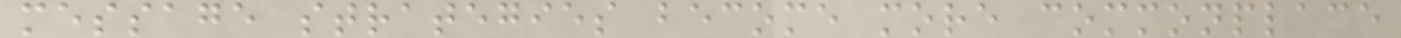message strategies become more commonplace
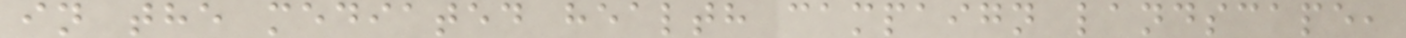in the mediated health campaign landscape,
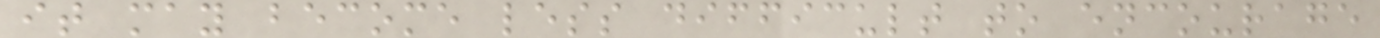it may become less difficult to encourage
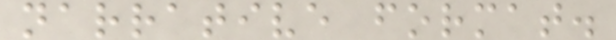narrative format.
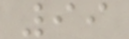99
